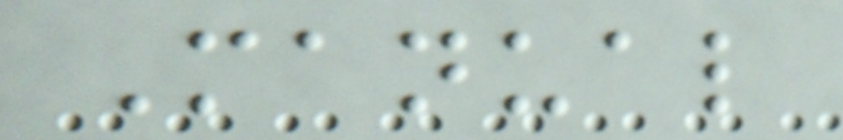Manual
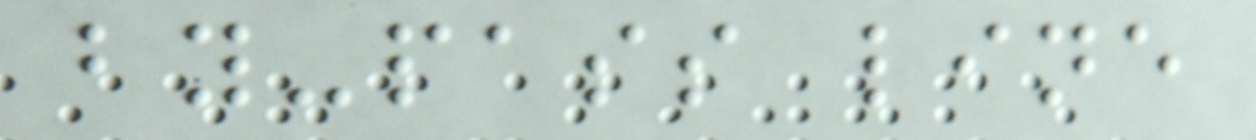by-pass line
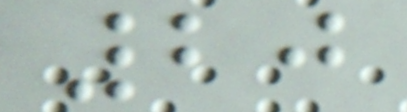20
